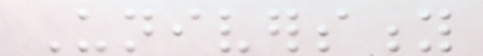University
